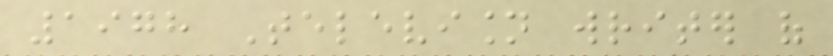1978 Television writer of
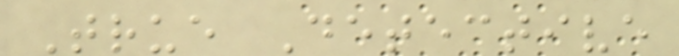True Detective
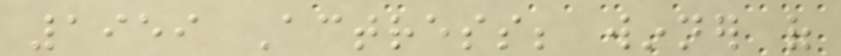1959 Actress; winner of
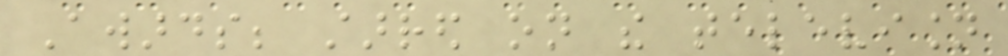Awards; starred on the television
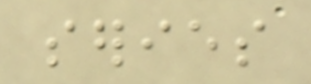series
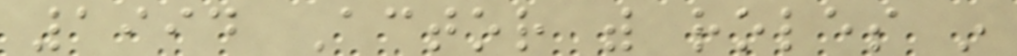1994 Actor with roles in
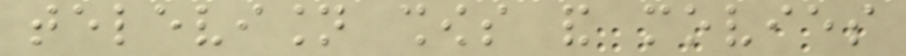television shows and movies
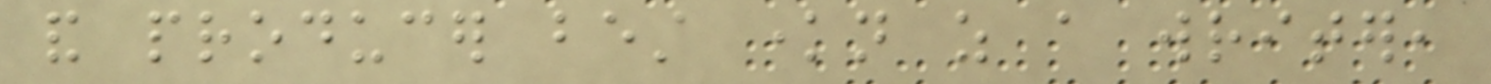and producer best known as a writer,
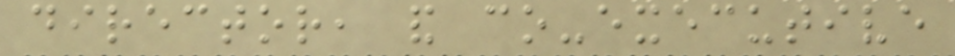director, and co-executive
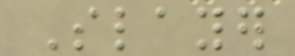Slayer
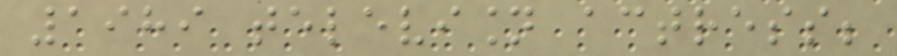1989 television actress;
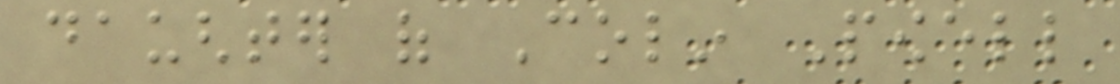daughter of Colin Powell
